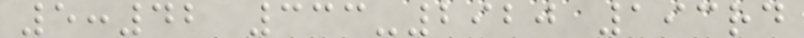5:42 333-2920 193rd
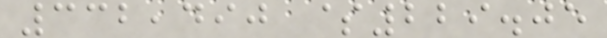332,490 $229.05
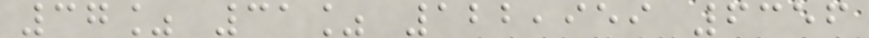37% 31% 122,959 6356
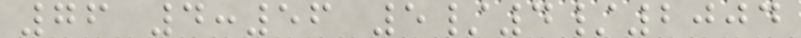76 4:56 5/4/2004
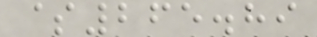$265.89
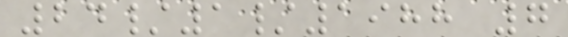24/1/1988 7
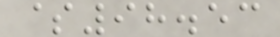$98.53
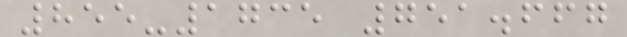855-1735 751.667
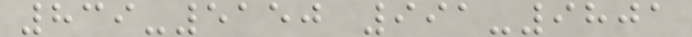839-5150 991-9801
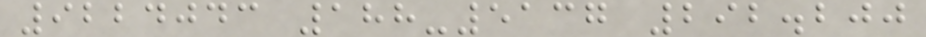9224043 188-5137 292.200
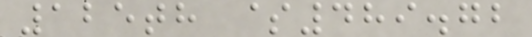125th $489.72
